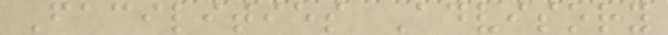Facilities Advisory
